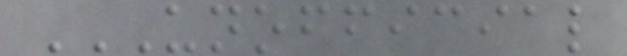UNOFFICIAL
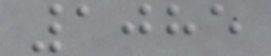1085
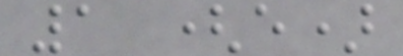1 (e)
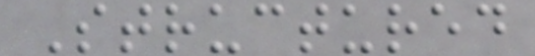Structured
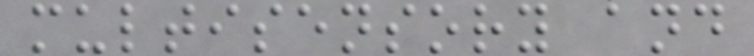multisensory and
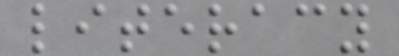literacy
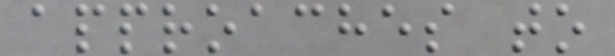approaches to
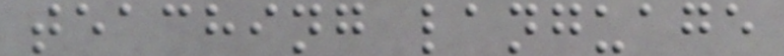teaching language
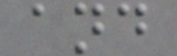and
